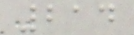214
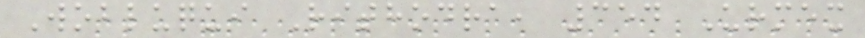Wobluqui Rithodra, 354 Urmex
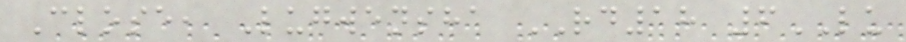Close, Lugwensha RD18 6LU
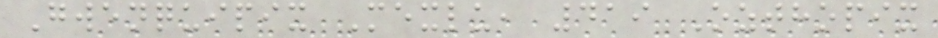Gwenquipix Mexlu, 419 Ozthopix
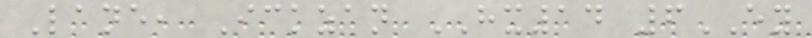Lane, Ickzan HX14 6EY
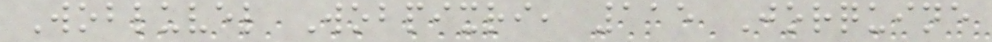Wobluvel Wobpixri, 115 Jorquine
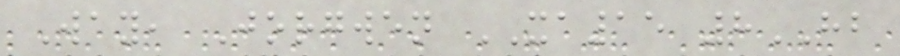Way, Jorgwen XA15 8HB
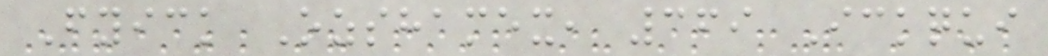Fyick Ozshamex, 369 Ickqui
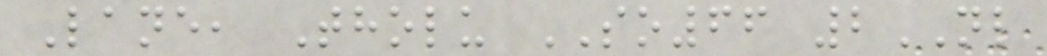Lane, Tholu SO66 2NL
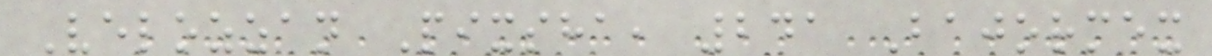Velozzan Pixsha, 241 Bajormex
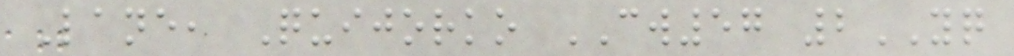Lane, Quijorko CW57 2YQ
